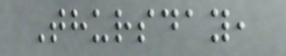Thursday,
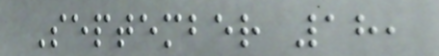September 18,
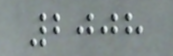2008
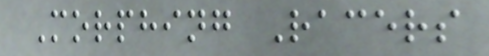Morphing Racers
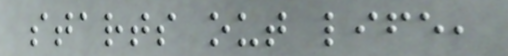starts out life,
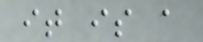it is a
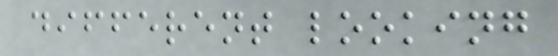different looking
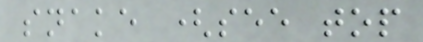snake (see top
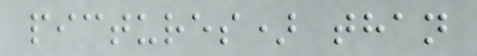pictures) than
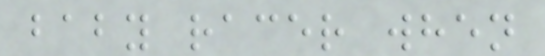baby racer when
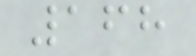168
